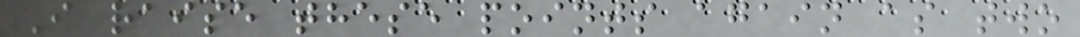I raise these points again as two
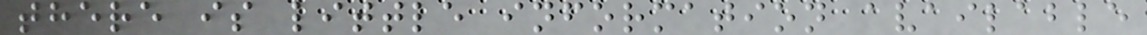there is little information available
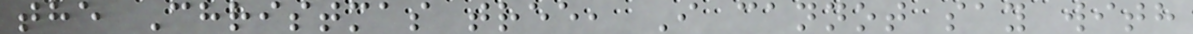the Christmas tree, I cannot say with
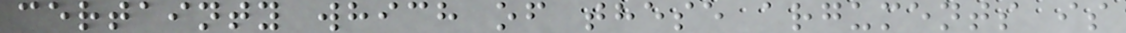certainty which of these arguments is
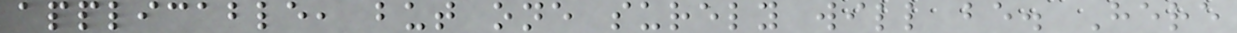applicable, but one surely will be. Here
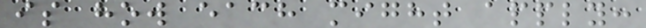is how each might apply:
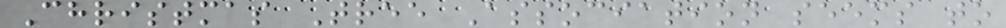Christmas Tree Association seems to
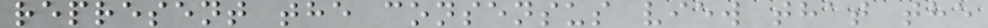represent the consensus view that the
